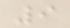9
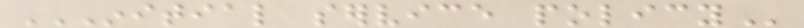INITIAL SERVICE POLICY
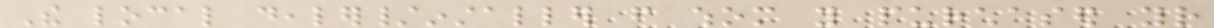The local dealer/installer from whom you purchased your
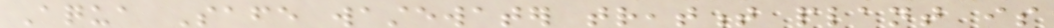Aqua Safe wastewater treatment plant is
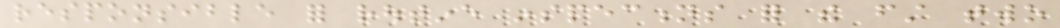responsible for routine inspections for the first two
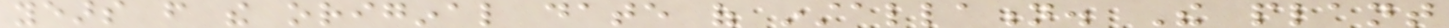years from the original date of installation. The plant
